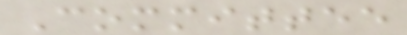Committee
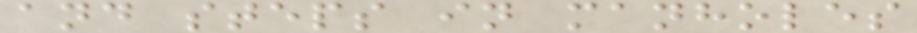and steps in manholes
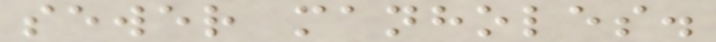sewer manholes.
